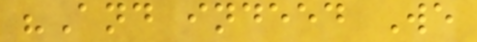"And indeed We
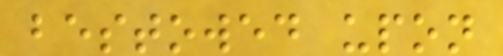bestowed upon
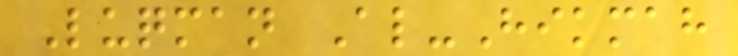Luqman Al-Hikmah
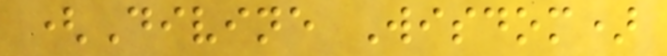(Divine Wisdom)
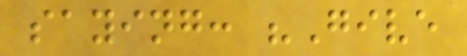saying: "Give
